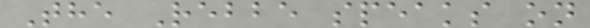The Rebbe speaks on
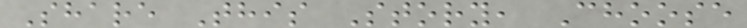Share This Story, Choose
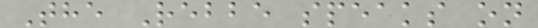The Rebbe speaks on
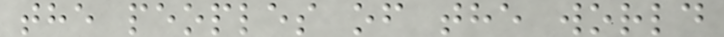the peoples of the world
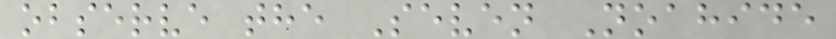observe the Seven Noahide
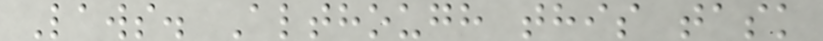Laws. Although this task
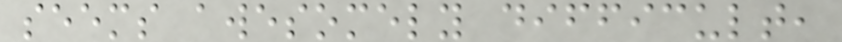seems awesomely difficult,
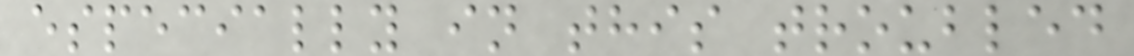especially in this troubled
